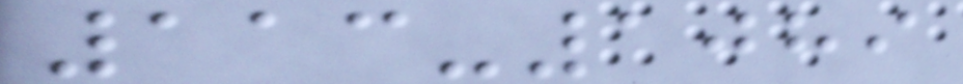113-1089
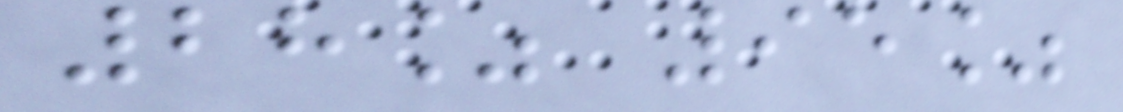28% 95%
